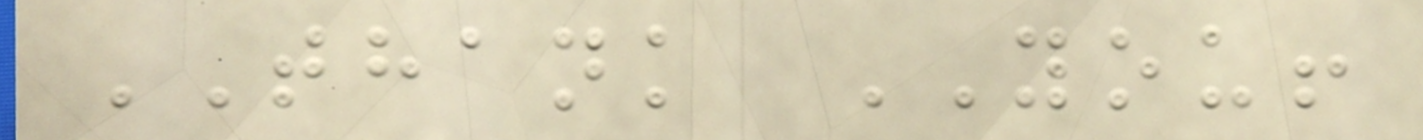THANK YOU!
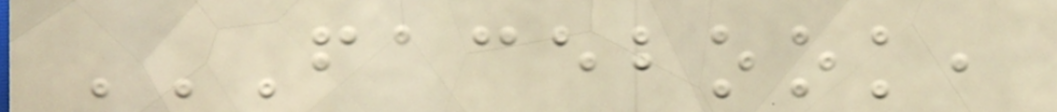FACEBOOK,
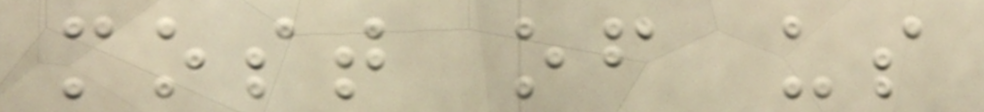most of us
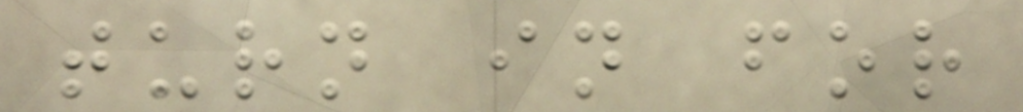turn in for
